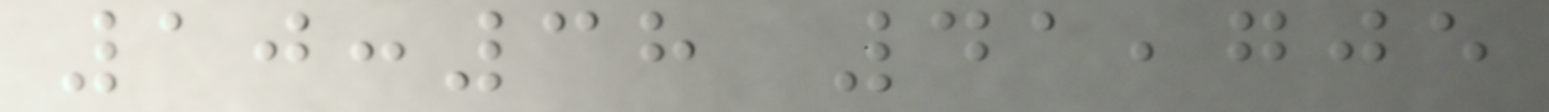10:38 41,705
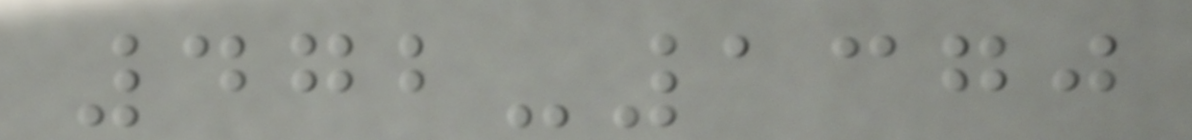472-1370
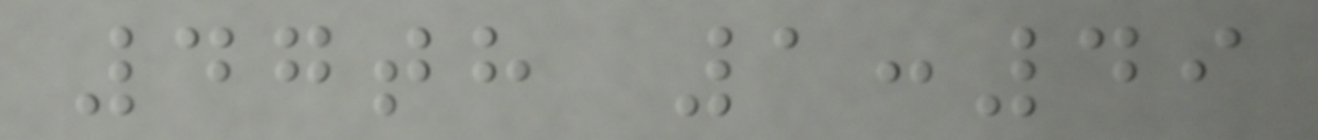47th 1:49
